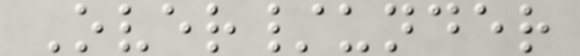Over/under
